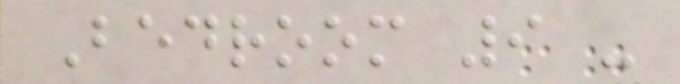Bedroom 9 -
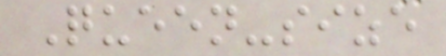Queen-size
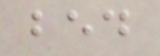bed
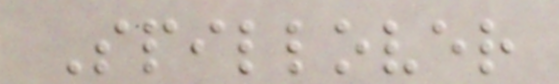Spillover
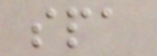spa
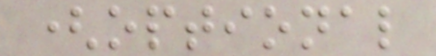(optional
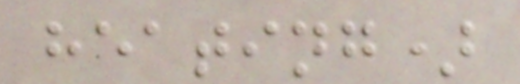heating)
